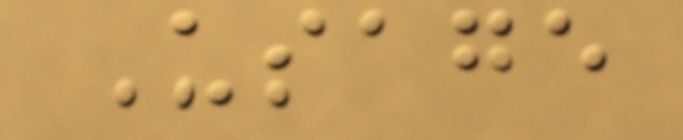Usage
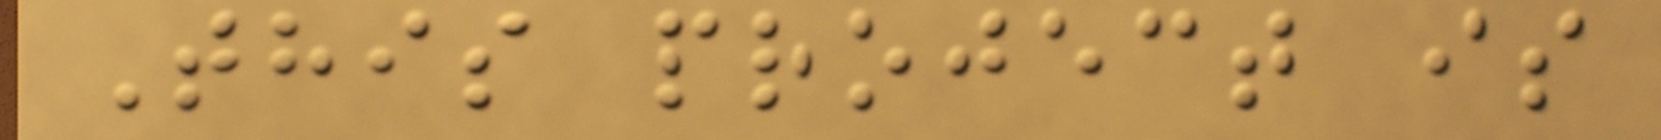This project is
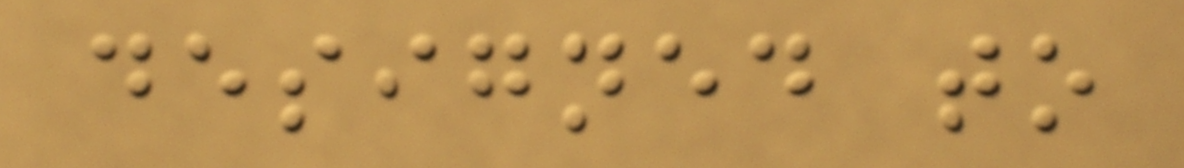designed to
